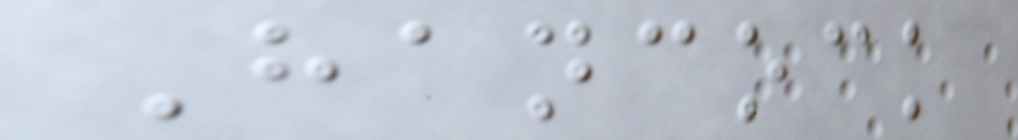Hancock
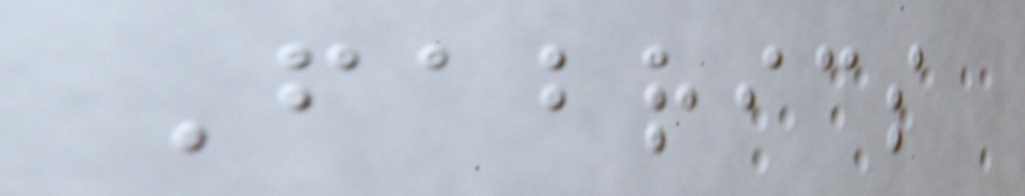Fabrics
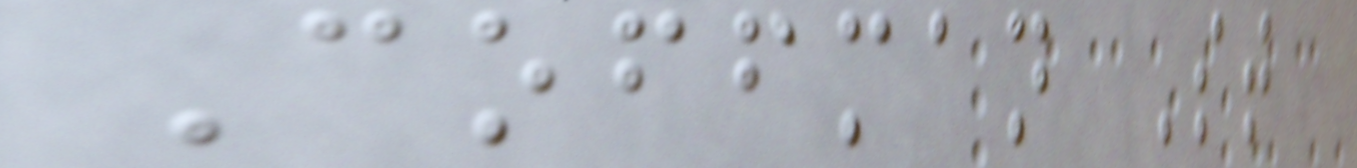Coffman St
